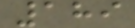189
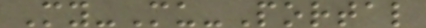My-Mu-Portal
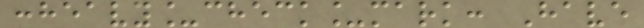:heavy_check_mark: Have
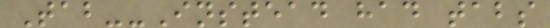Tab--Instead had tabs
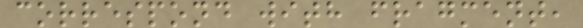correspond with fragment,
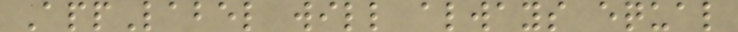AppLabel will always equal
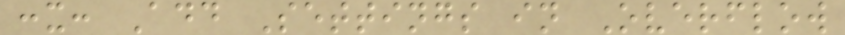:x: Add Settings in Overflow
